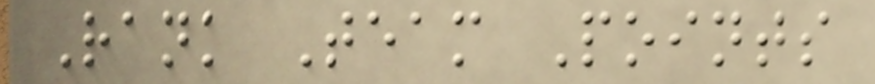Rank Team Points
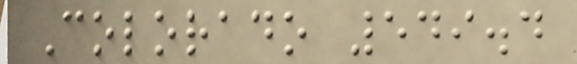Colorado 549.4
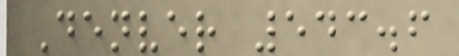Denver 543.6
